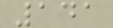141
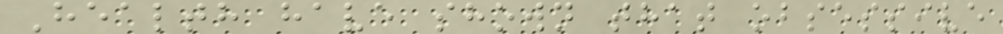Health have shown that obsessive
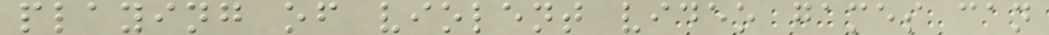playing of violent video games can
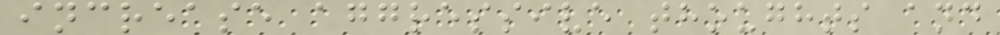increase aggressive thoughts and
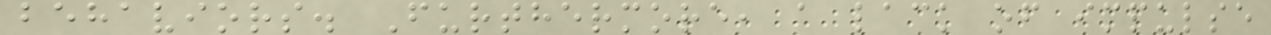behaviors. Furthermore, a lack of impulse
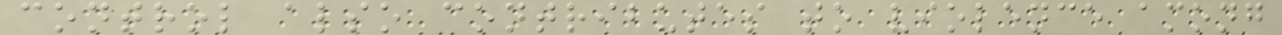control also contributes to violence among
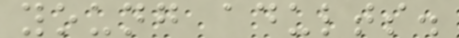young adults.
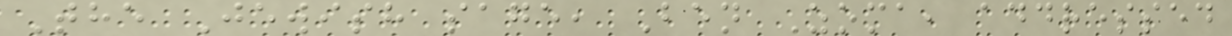The Jewish sage, Ben Zoma, addressed
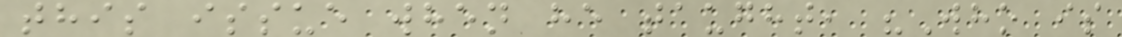this issue when he taught, "Who is
